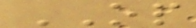OP
